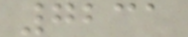7231
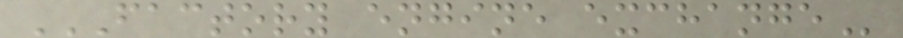FACTORY ENGINE EXCHANGE
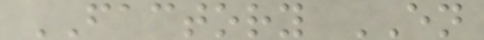FACTORY EN
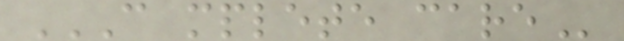C MPLETE CARE
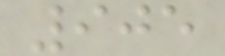905
